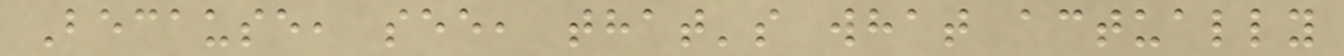Because, see, that's what actually
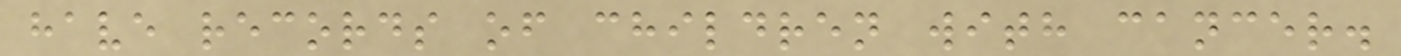have records of children with cancer.
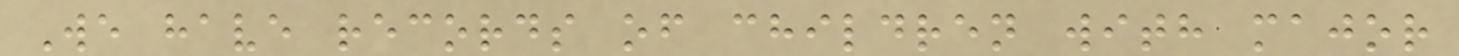We have records of children with major
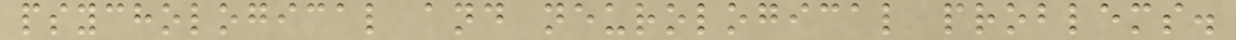psychological and neurological problems.
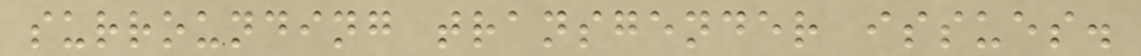surrounding transgender issues.
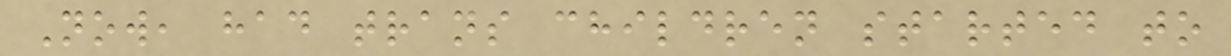Now, had trans children started to
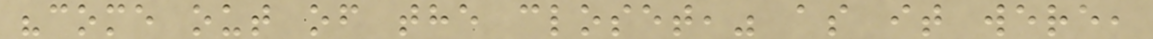"come out of the closet," as it were,
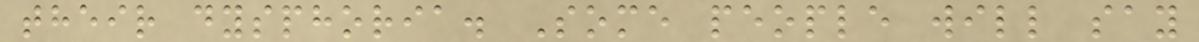their dysphoria. Some people will say
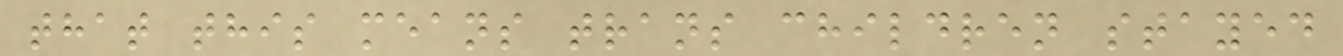that this means trans children stayed
